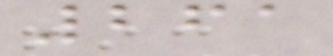261
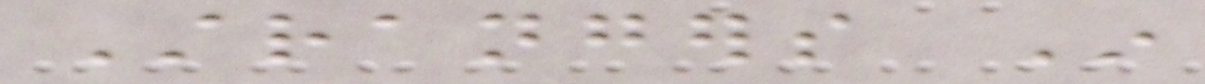Strangers In
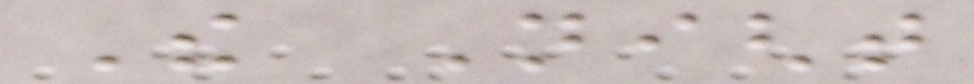The Night
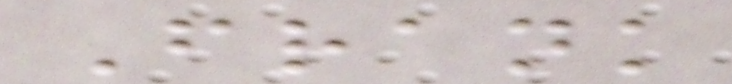Frank
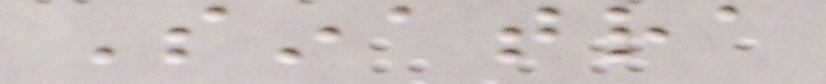Sinatra
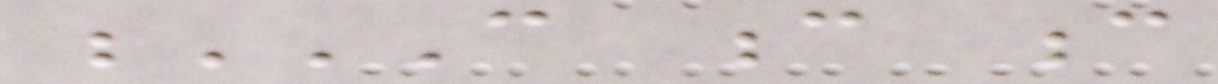C C C
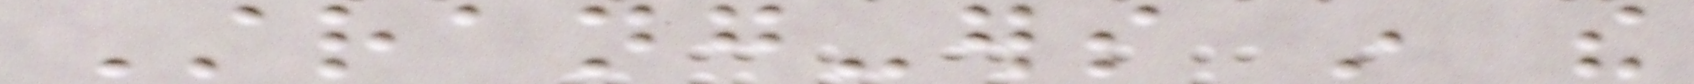Strang-ers in the
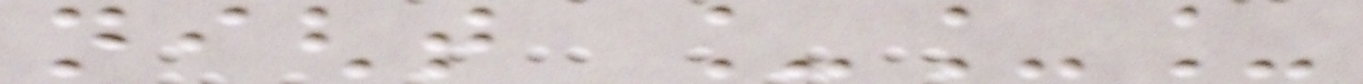night ___
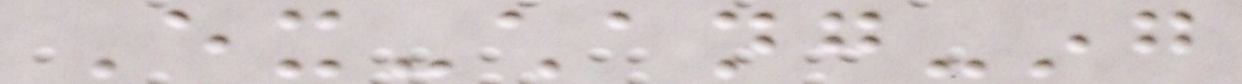Ex-chang-ing
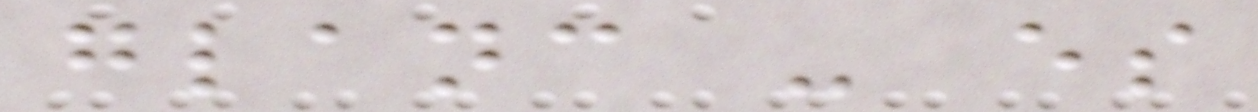glanc - es
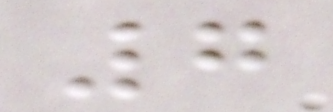7
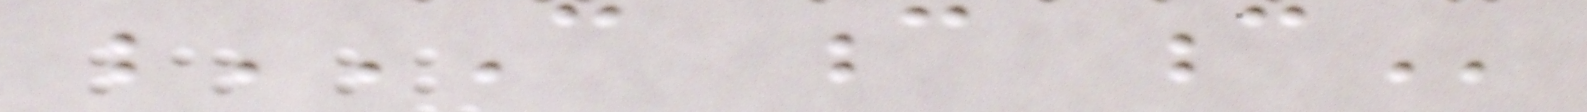C C C
